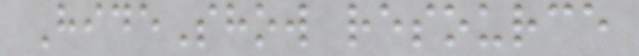HideShow resource
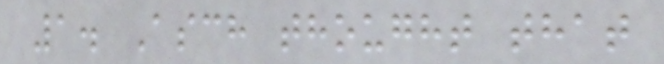1. Asch thought that
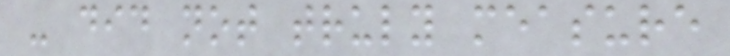- did not truly measure
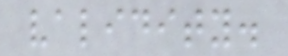validity.
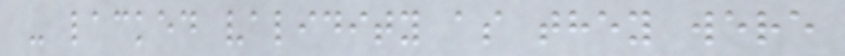- lacked validity as they were
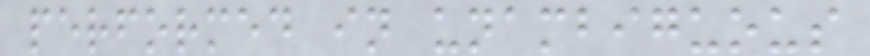performed in unambiguous
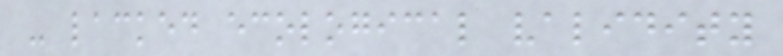- lacked ecological validity
